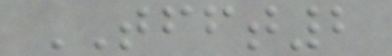TFFT2
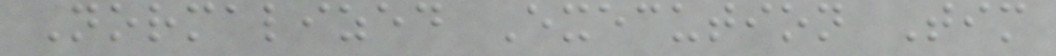Normalized Execution Tim
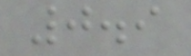0.9
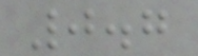0.7
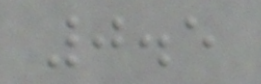0.5
